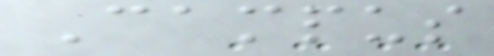Campus
